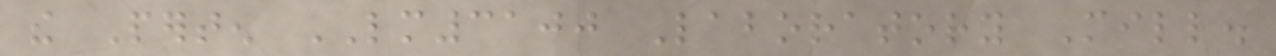the Perten LM3100 Laboratory Mill.
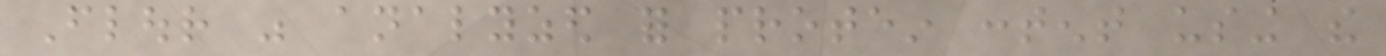Flour was analyzed for protein content using the
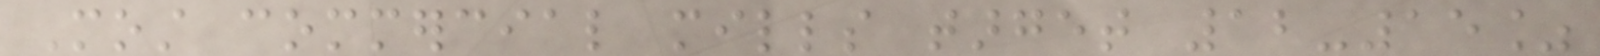Most commercial mills target 12-15%
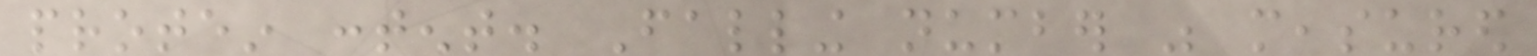protein content. Falling number was measured
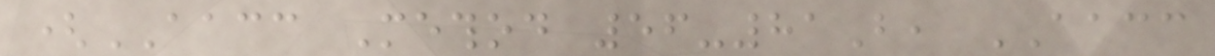(AACC Method 56-81B, AACC
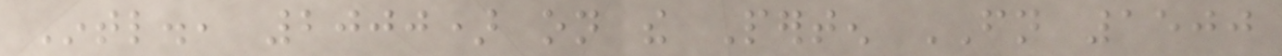Intl., 2000) on the Perten FN 1500
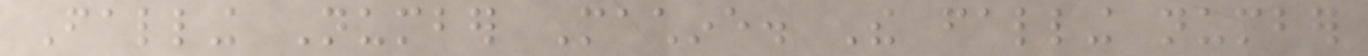Falling Number Machine. The falling number
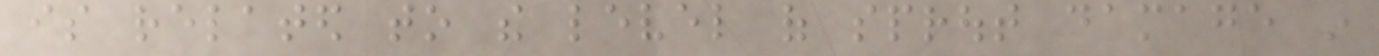is related to the level of sprout damage in
